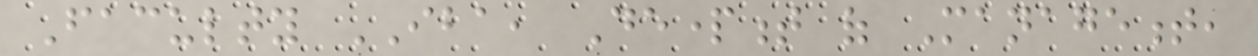Faculty IBA, Department of Management,
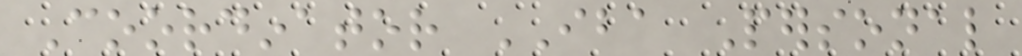Coordinator IBA Personal
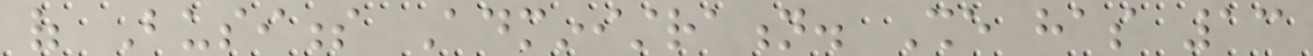of Business Administration. She has 13
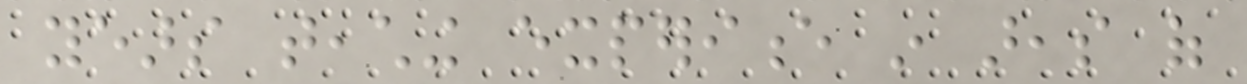years teaching experience in areas of
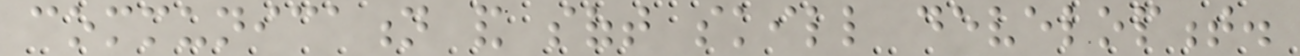communication and soft skill development.
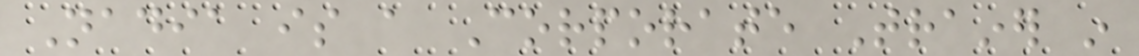Nadia is a Corporate Trainer in
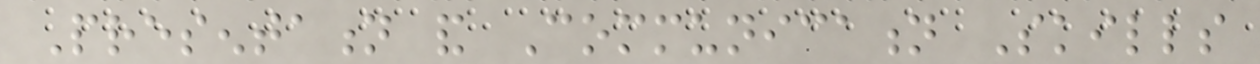Presentation and Communication Skills
